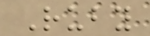Ruby
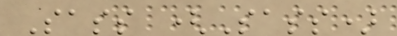Sass (Sass)
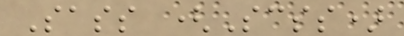Sass (Scss)
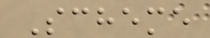Scheme
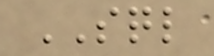SQL
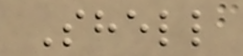Shell
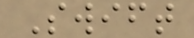Swift
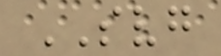SVG
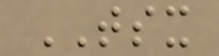TSX
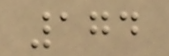174
